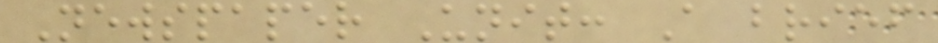Newspaper Unit: A brief
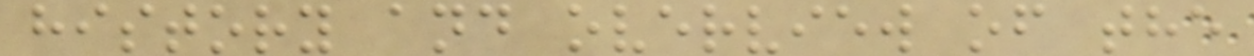history and overview of the
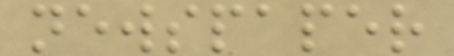newspaper
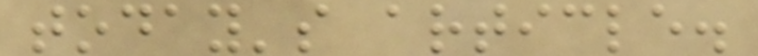today's article.
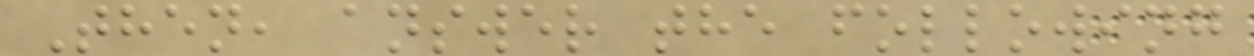Then, answer the following
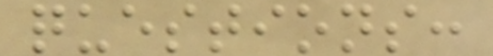questions:
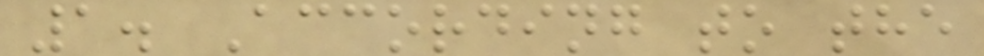1. According to the
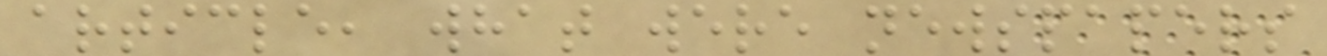article, what were newspapers
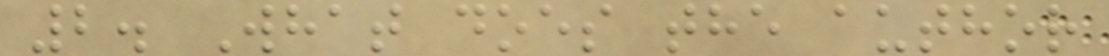2. What does the author
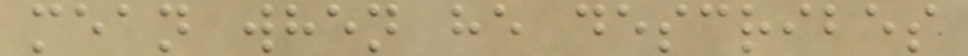mean when he describes
